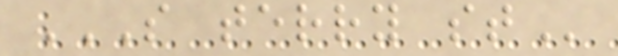S TERRY ST
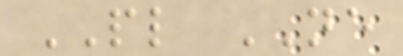PL NE
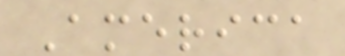America
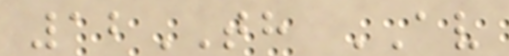12TH AV
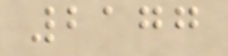2177
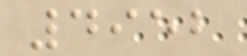4952
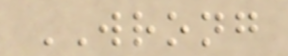WRONG
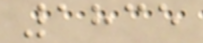1835
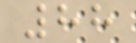88
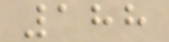188
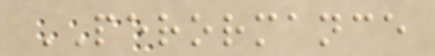PERORMANCE
